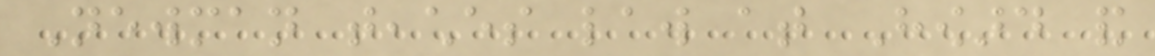Newman teaches law at Howard and
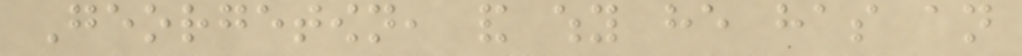Georgetown, and why he has an
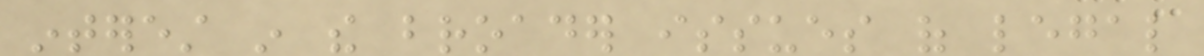interest in the broader issues of legal
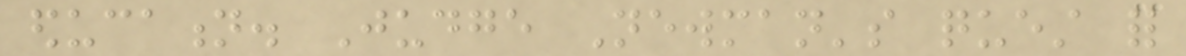education. Judge Newman's quest for
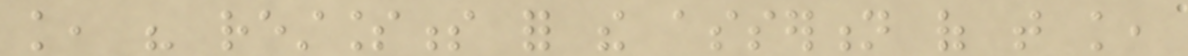knowledge, his restlessness for the assertion of that knowledge,
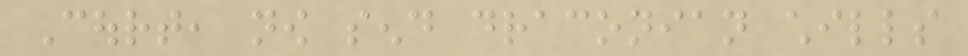Court, now send draconian chills
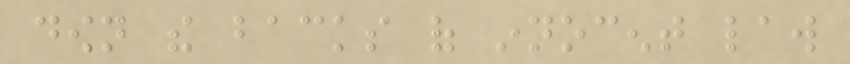down the backs of innocent law
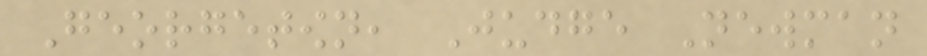Georgetown, Judge Newman
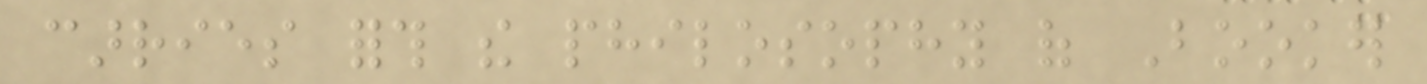carries forth the philosophy of Booker
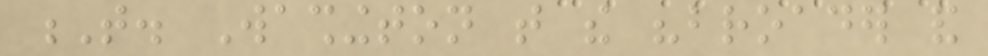T. Washington that the "broader and
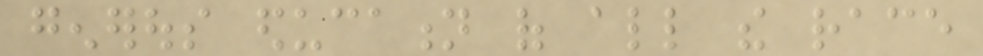generous education of all the race
